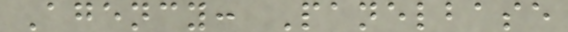Agency: Panelbase
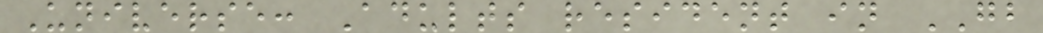Universe: Adults resident in GB
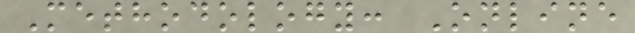Methodology: Online
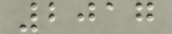2017
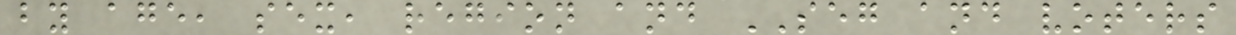by age, sex, region and SEG and voters
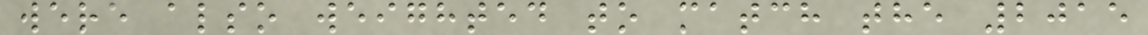were also weighted to match the 2015
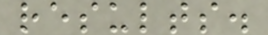results.
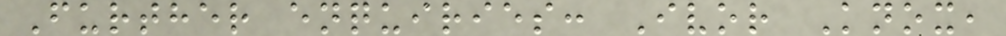Further enquiries: Ivor Knox,
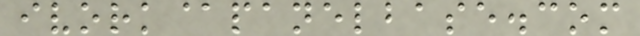ivork@panelbase.com
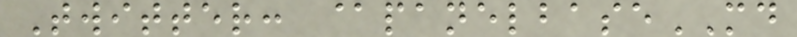Twitter: @panelbaseMD
